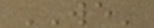WE'
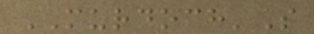MURDOCH'S
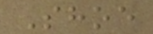Shoe
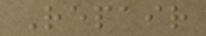Repair
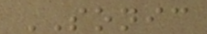SONIC
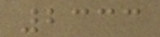2333
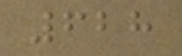628
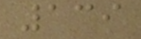139
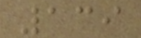139
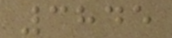3845
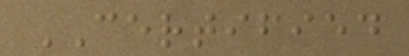CERTIFIED
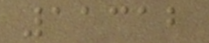11312
